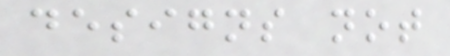designs not
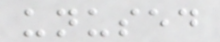unused
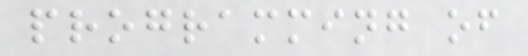programming of
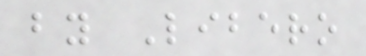by Libero
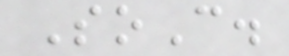SoC.
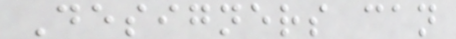Designers can
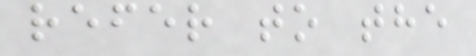refer to the
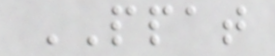PPAT
